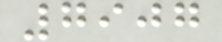7907
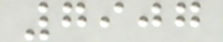7907
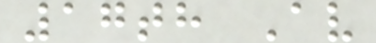17th Av
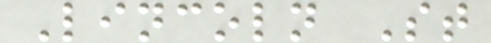Lincoln St
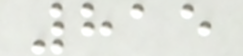815
